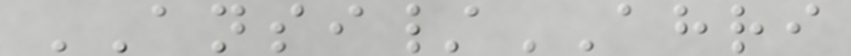ANSI/AHRI
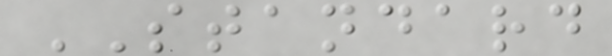STANDARD
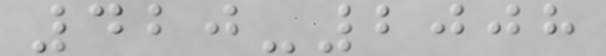420-2008
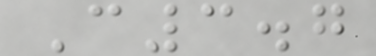C3.7
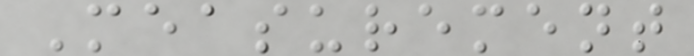Measurement
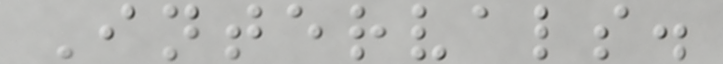Intervals.
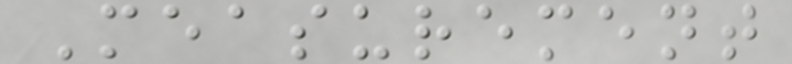Measurement
